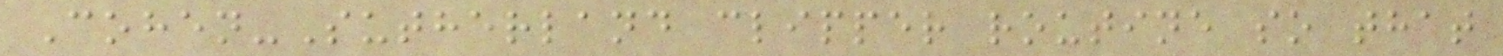Cohen-Sutherland clipper routine so that
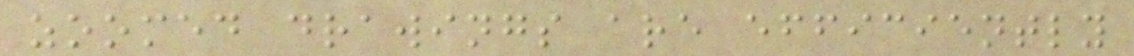zoomed drawings are efficiently
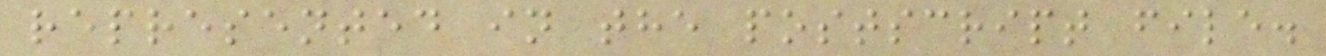represented in the postscript file.
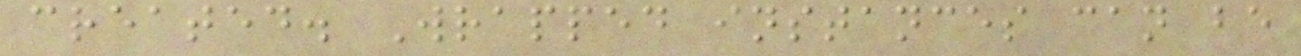created. Wrapped instances can be
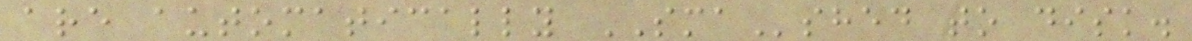are automatically SMAshed to disk.
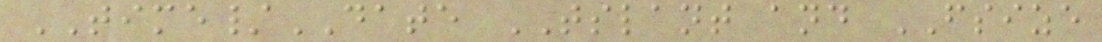TIME/DATE TSLANT and FSIZE
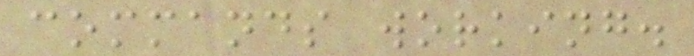commands working.
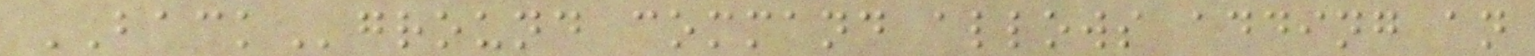BACKground command allows adding an
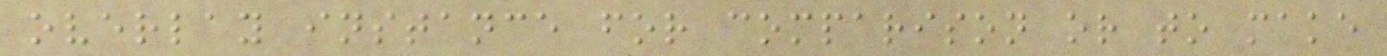overlay instance for comparison or to make
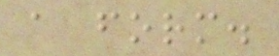a form.
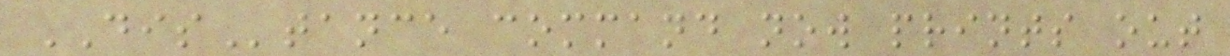DIStance command now prints out
